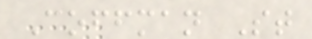Coffman St
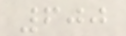600
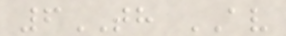6TH AV
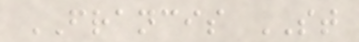FRANCIS ST
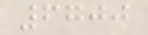6700
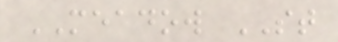MEADOW ST
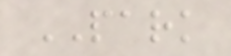PARK
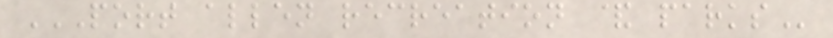PORT ALLEN RECREATION & PARKS
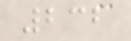232
